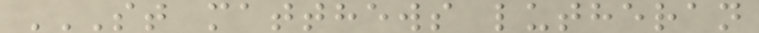ST MATTHEWS LUTHERAN
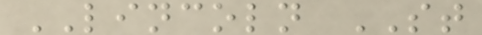LINCOLN ST
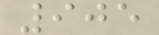905
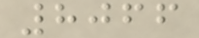8066
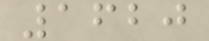1620
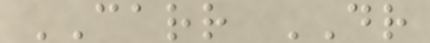CARR DR
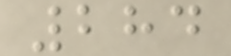284
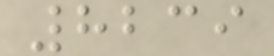8239
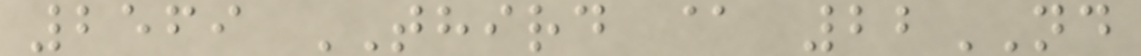2569 THIRD @ 22ND
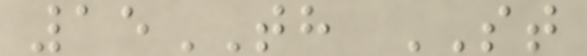15TH ST
